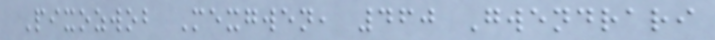Pixozwob Mexgwen, 460 Gwendrari
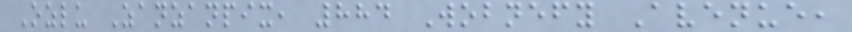Ozlu Zanzanpix, 884 Wobnefy Avenue,
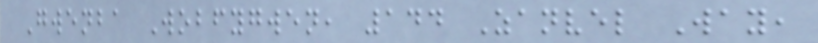Gwenba Wobfygwen, 144 Zanvel Way,
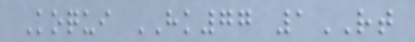Koqui HK77 1RT
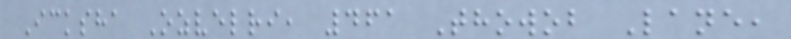Icksha Ozvelri, 461 Thowob Lane,
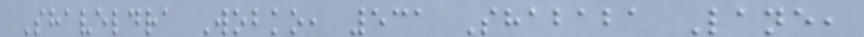Shaveldra Wobko, 531 Shababa Lane,
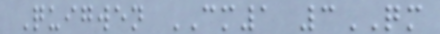Quigwen CM1 3QM
